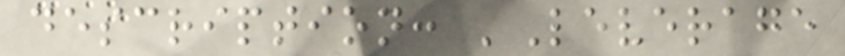description: 'Leverage
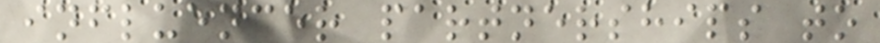influencer partnerships to
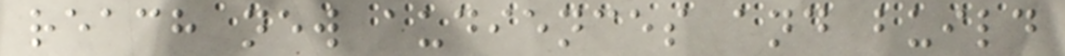reach new audiences and build
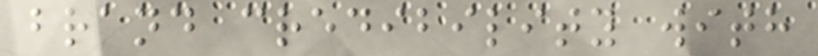brand credibility with
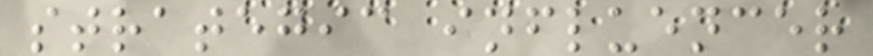strategic influencer
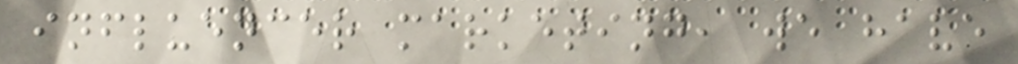influencer marketing, we have
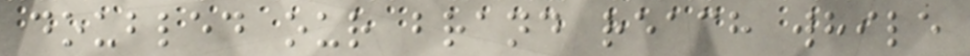doubled our brand reach while
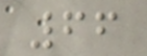66
